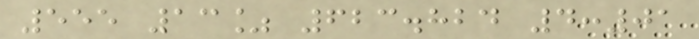555 13% 623.824 4:01
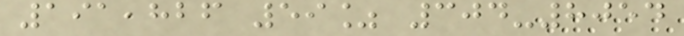191,826 59% 304-8054
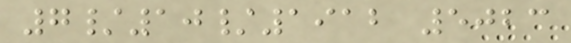7/10/1912 5023
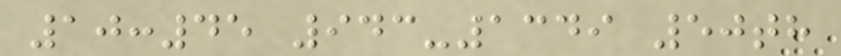10:45 943-1349 50th
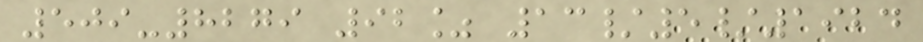509-8279 92% 13/5/1924
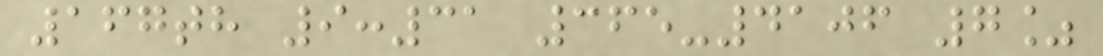167th 9:31 365-4106 7%
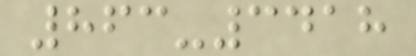863-3418
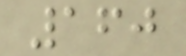160
